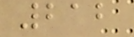212
